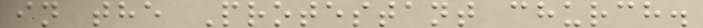in the Protestant church.
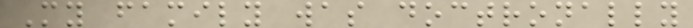My family was doctronally
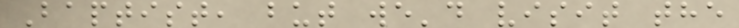Baptist, but we'd visit the
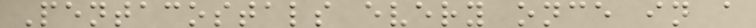Pentacostals every once in a
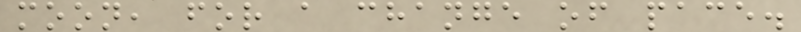moon, for a change of pace.
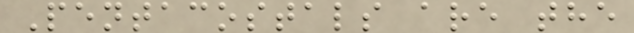Pentacostals are the
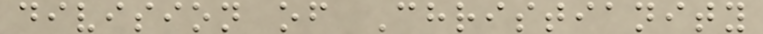division of Christianity
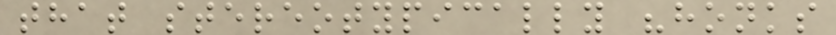that stereotypically "honks
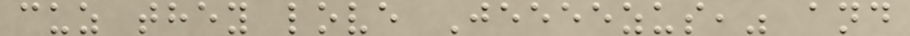cuz they love Jeeeezus," and
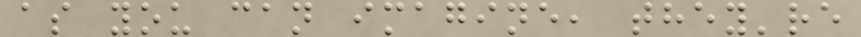as you can imagine, they're
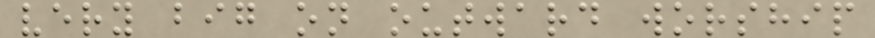very big on outward worship
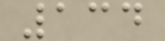134
